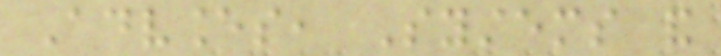Advances, Systems and
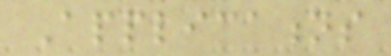Applications
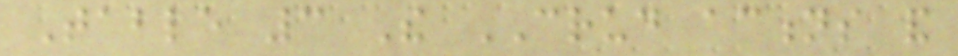Table 3 The CRUD actions and
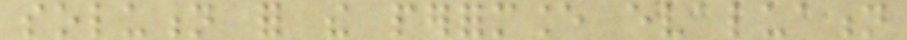solution for the performance evaluation
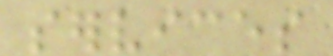services
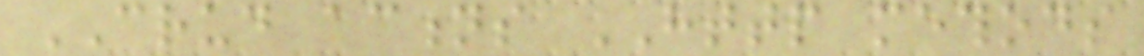CRUD actions HTTP methods
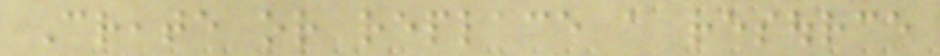Create or replace a resource
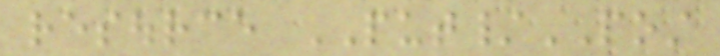resource PUT/POST
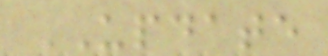UPDATE
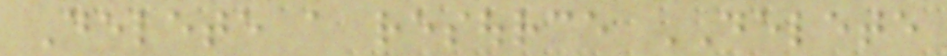Delete a resource DELETE
